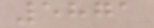5871
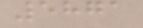5871
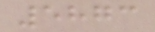5873
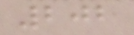202
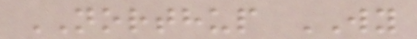NORTHUP WY
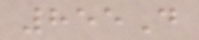855D
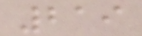219
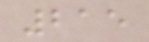215
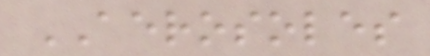AEROSOLES
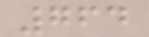764
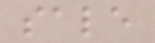sale
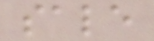sale
